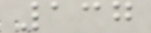137
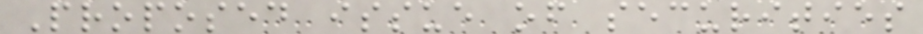Proposed issue of securities
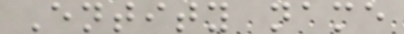Entity name
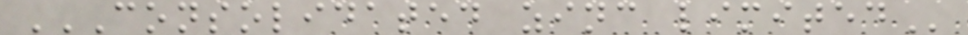CONSOLIDATED ZINC LIMITED
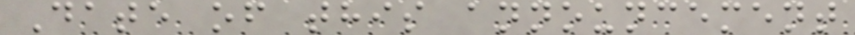Date of this announcement
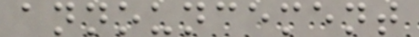announcement
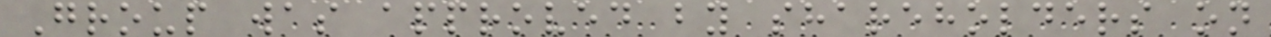Group was approved by shareholders on
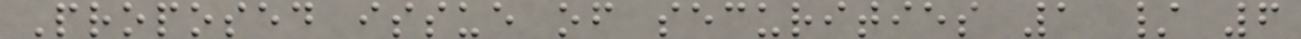Proposed issue of securities 1 / 6
